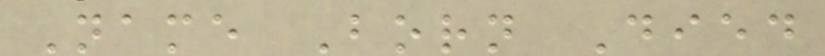Name Born Died
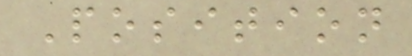Position
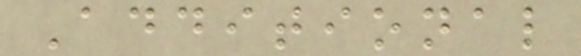Additional
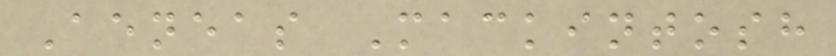Aeneas Mackintosh
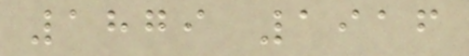1879 1916
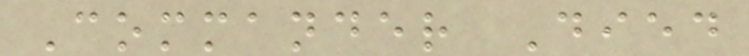Commander Died
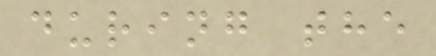during the
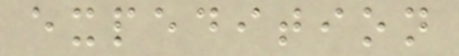expedition
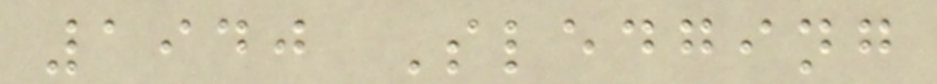1940 Sledging
